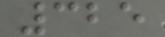325
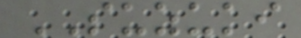SUZUKI
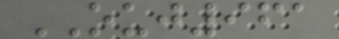OUJ961
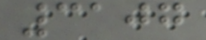3107
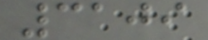3109
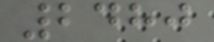2480
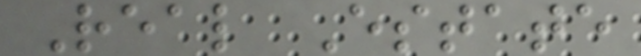Real Estate
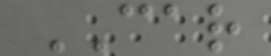CAR
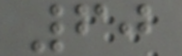60
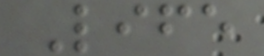Life
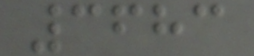3683
